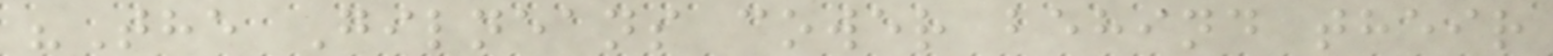"The Gilneans cower behind their
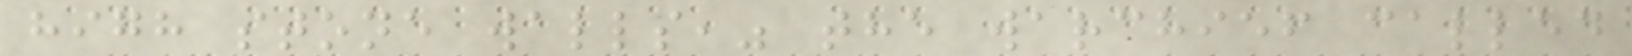high stone walls," the warchief called
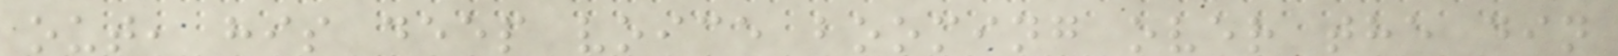out, his deep voice booming over the din
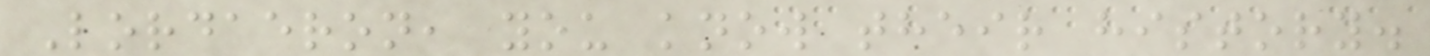Lordaeron, you know their history.
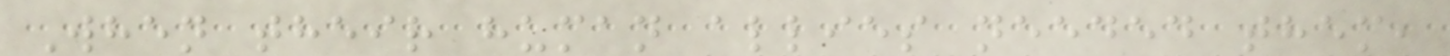When their human allies needed them,
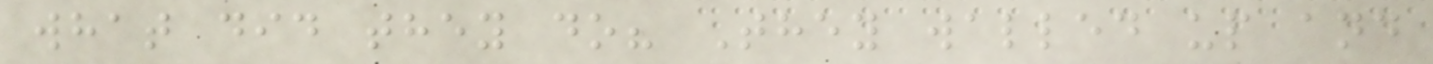what did they do? They walled up and
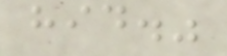hid."
